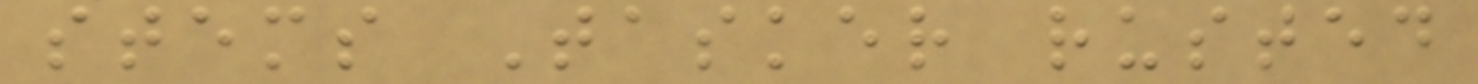stems Tasker rusted
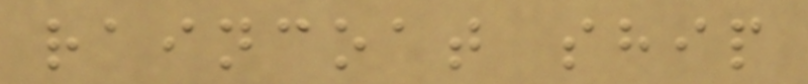raincoat ship
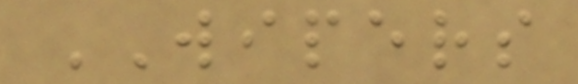WIPERS
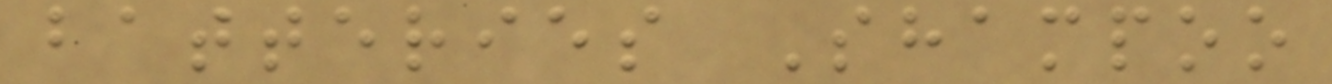batteries Shampoo
